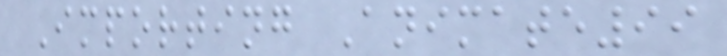Importing Animate99
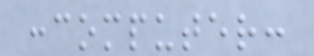:computer:
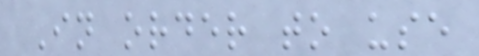In order to use
